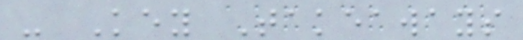- Key Takeaways
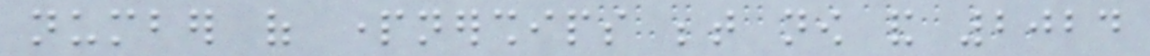number of partnerships between now and 2024
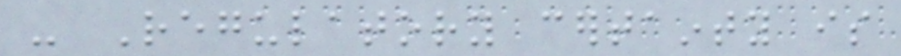- Regulatory certainty is
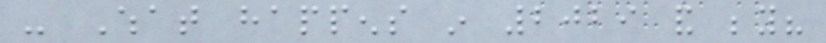- What happens in 2029 and beyond?
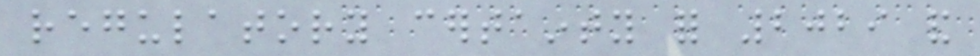regulatory certainty for 2029 and
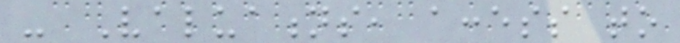- Valuations, access to
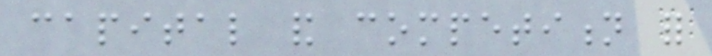capital and competition for
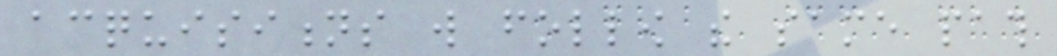acquisitions will follow the same path
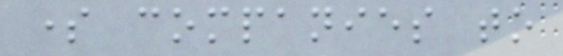some companies to
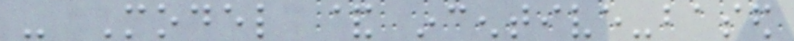- Model & incentive-based
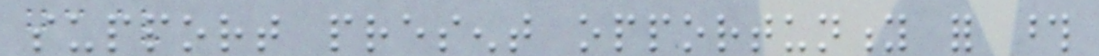support present opportunity for those
